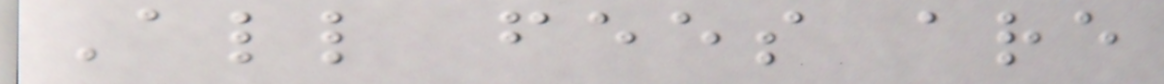All fees are
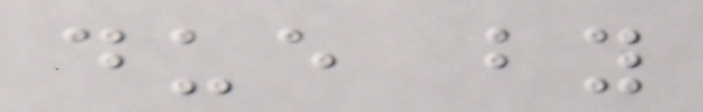due by
